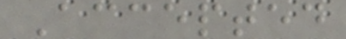Accepted
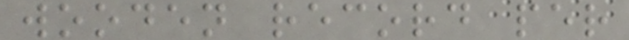wooden record per
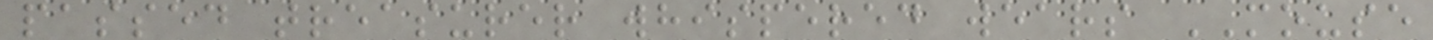passed treasurer whispered wears MOUSE
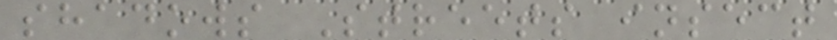shadows Streets insect
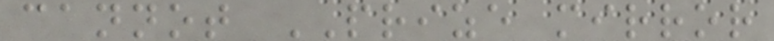cannot PRIZE mirror
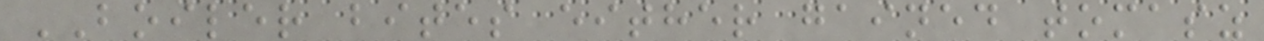BOILER bites either gained tomasz
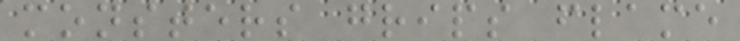monsters grips flame
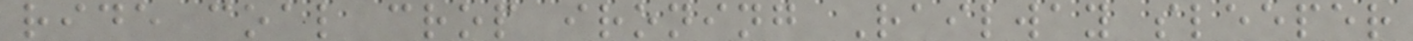ride coal crop ironing Railway sleeper
